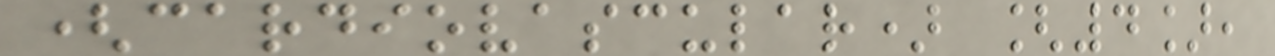(cardiovascular) [4],
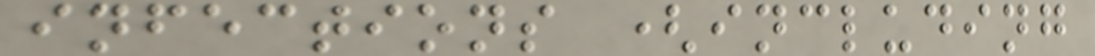infections (including
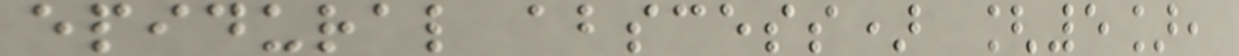epidural abscess) [5],
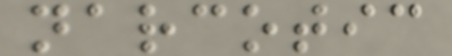narcotic
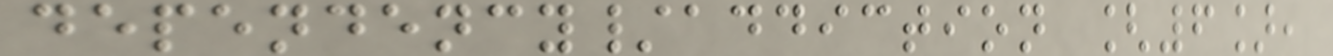dependency/addiction [6],
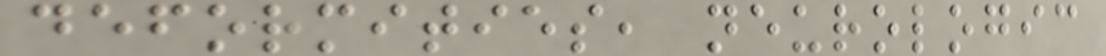deformities, neurologic
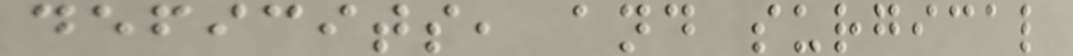deficits, and surgical
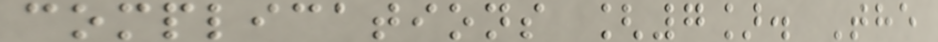complications [7]. The
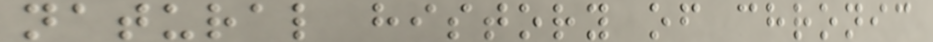natural history of chronic
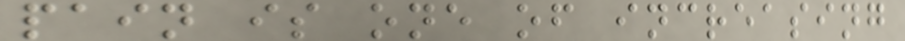pain is one of increasing
